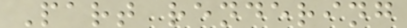Part rendering
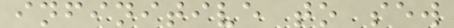infinitive to sew
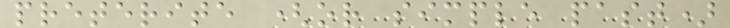preterite (or simple past)
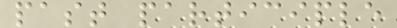past participle
